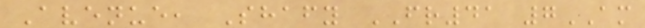Avenue, Shafy FR41 7AM
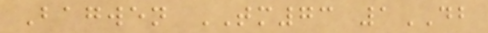Bagwen TM73 1DB
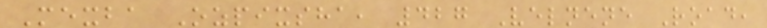Mexba Ozpixsha, 427 Velnene Road,
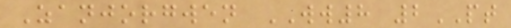Zanjorgwen WW8 2PT
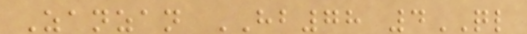Zanzan HB78 4QL
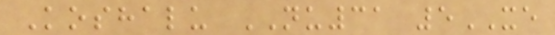Koshalu NU31 5XE
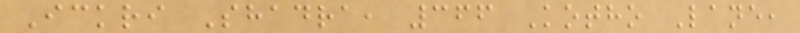Ickri Shadra, 366 Kotho Lane,
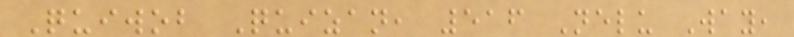Quiwob Quizan, 516 Nelu Way,
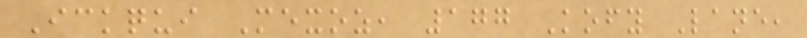Ickqui Mexoz, 177 Kofy Lane,
